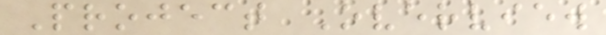Project Overview
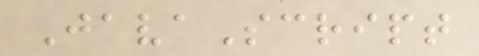JavaScript
